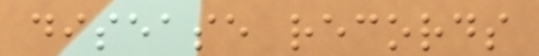disease records
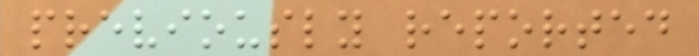previously reported
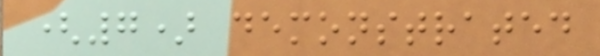(7) demonstrated
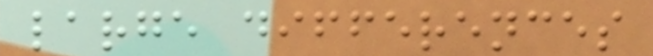large differences
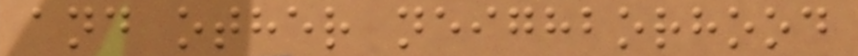and other neighborhood
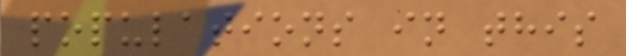populations in this
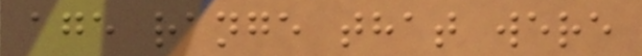age range that were
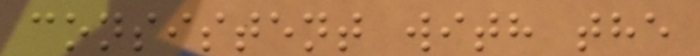consistent with the
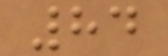84
